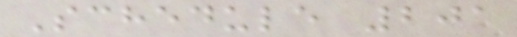Schedule 201
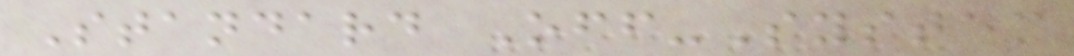Standard Off-System
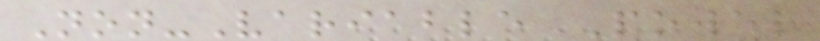Non-Variable Power
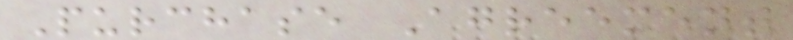Purchase Agreement
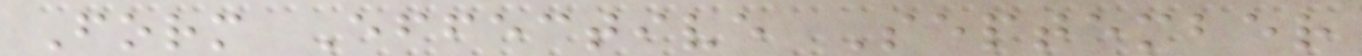Form Effective September
